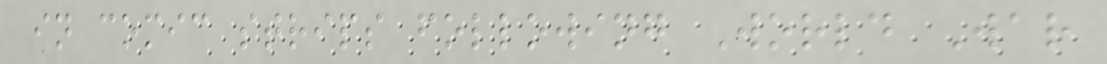in comic strips following World War
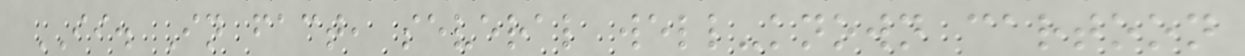II. In fact, several well-known cartoon
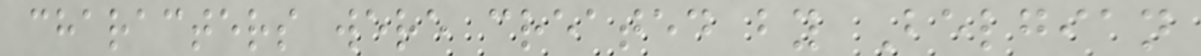characters were created by Belgian
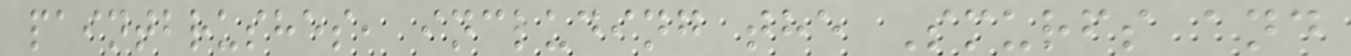paintbrushes, including the Smurfs and
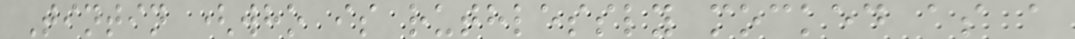Tintin (who is ruthlessly mocked as a
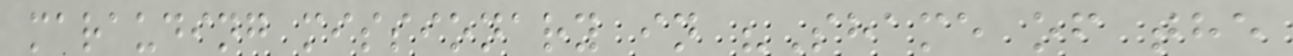marauding missionary in "Shame of the
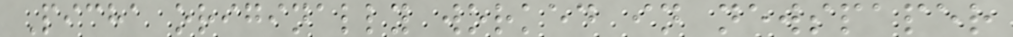Picha originally worked in newspaper
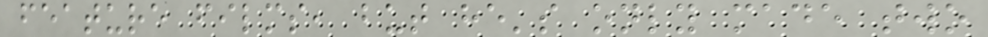feature films, but he's only made two
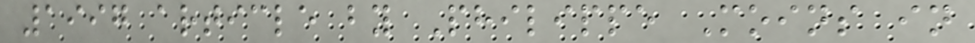1997 article by Philippe Moins in
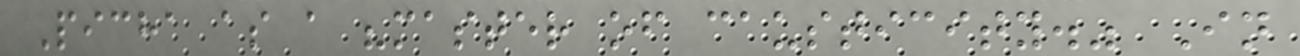Picha as a "master of causticity." In
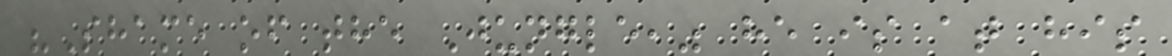"Shame of the Jungle," he is at his
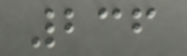236
